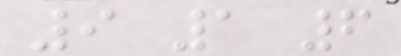9 1 6
